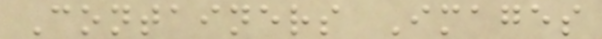Containers Images
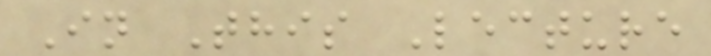In This Lecture
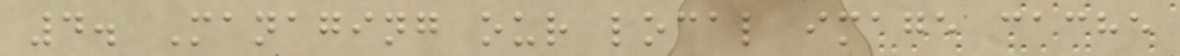4. Managing our local image cache
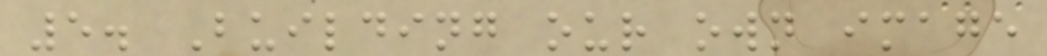5. Building our own image
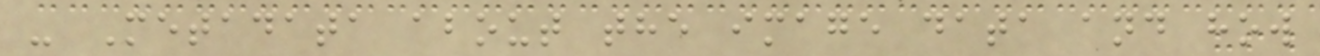- Metadata about the image data and how
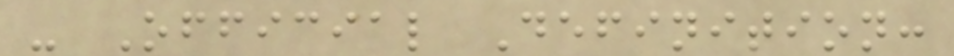- Official Definition:
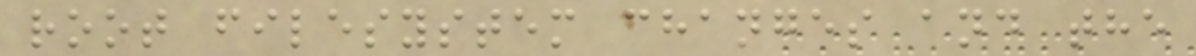root filesystem changes and the
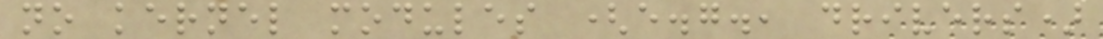no kernel modules (e.g., drivers)
